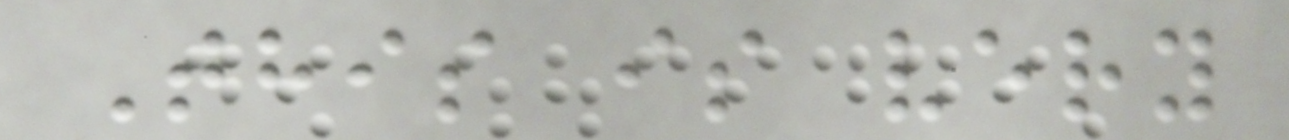This is very
